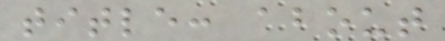title: about
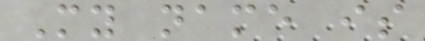My name is
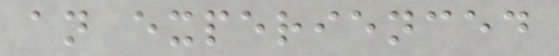an experienced
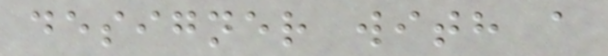designer with a
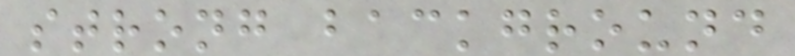strong background
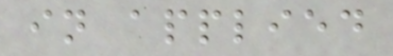in applied
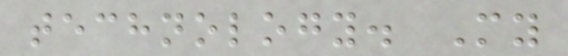technology. My
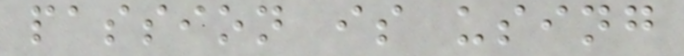passion is using
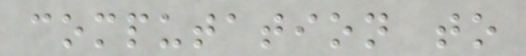computation to
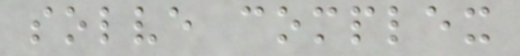solve complex
